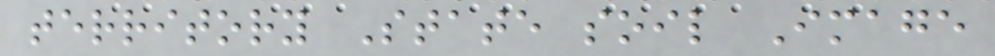territory State soil Image
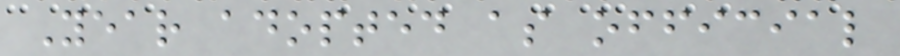Year adopted as official
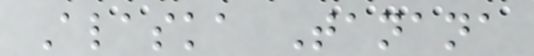Alaska Tanana
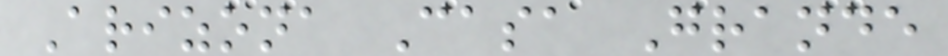Arizona Casa Grande
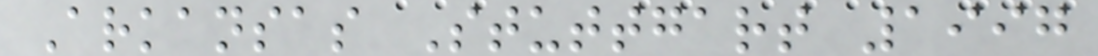Arkansas Stuttgart 1997
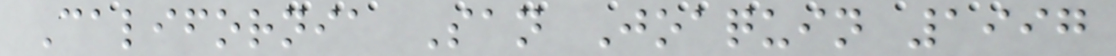California San Joaquin 1997
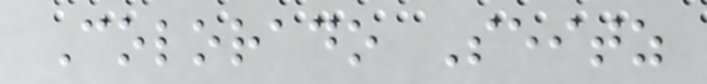Colorado Seitz
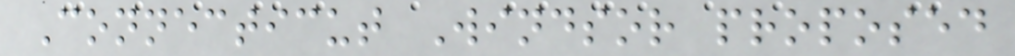Connecticut Windsor proposed
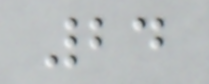24
